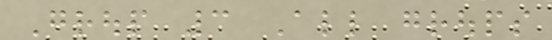Group 3 All groups
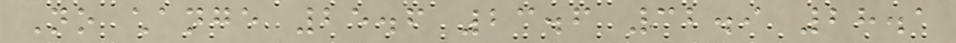No change 25.6 23.6 32.9 28.1
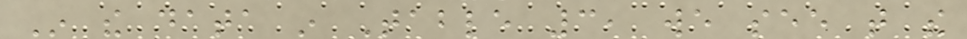In the data in Table 3, we see that the
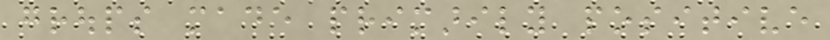groups made primarily positive
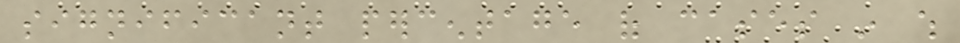significant percentage of cases in which
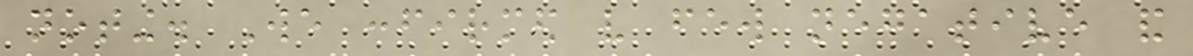noting. We confirmed very few negative and
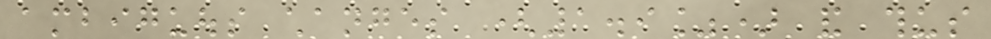ambiguous changes (1.9%) and thus
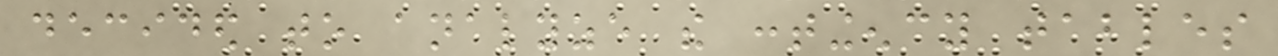decided to analyze the contingency tables
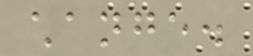change.
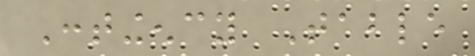Contingency Table
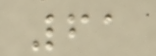61
